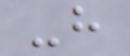-h
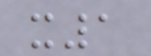x1
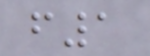f1
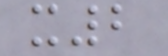x2
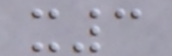x3
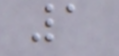1
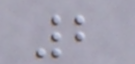2
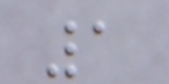1
